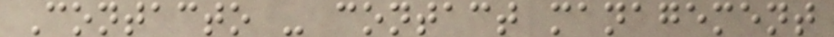Contacto - contact management
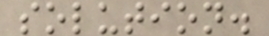solution.
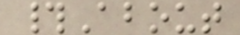#About
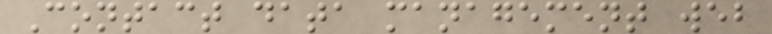Contact data management web
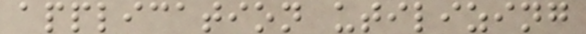application utilizing
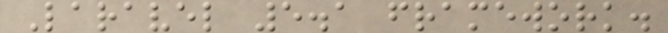Laravel 5.1 framework.
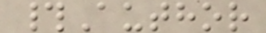#Author
